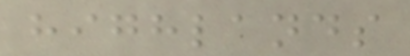highlands
